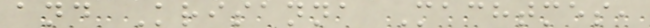and Krisanna Machtmes,
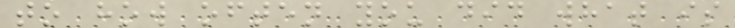to how often you did what is
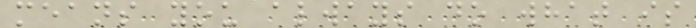means you always do what is
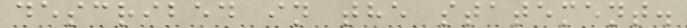described in the statement.
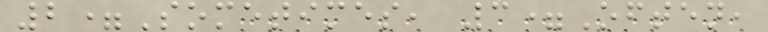2=Sometimes, 3=Often,
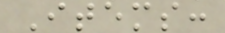Items:
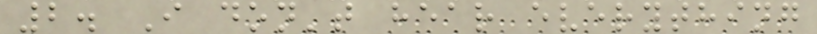2. I don't hear everything
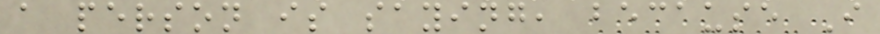a person is saying, because I
